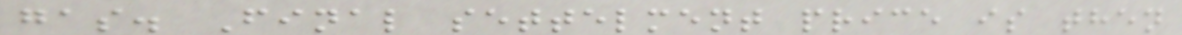gas. Final settelment price is then
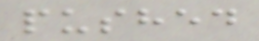pushed
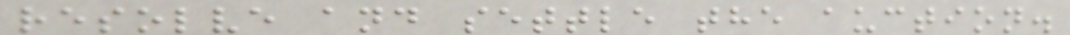resolve and settle the auction.
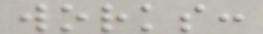works:
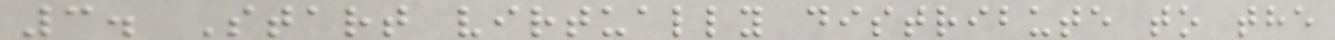3. Start virtually distribute to the
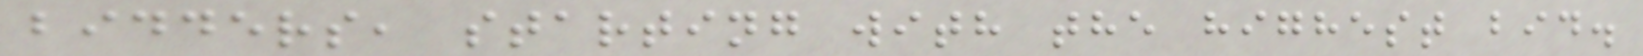bidders, starting with the highest bid.
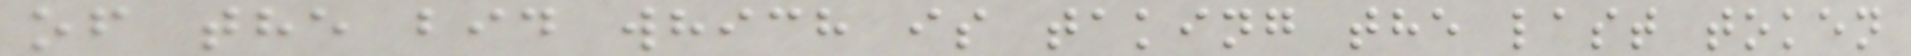of the bid which is taking the last token
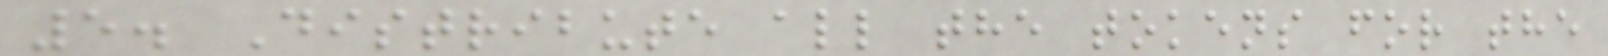5. Distribute all the tokens for the
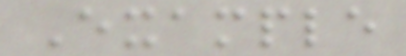Example
